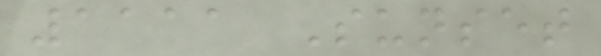1111 Sunset
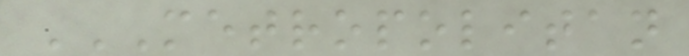METROPOLITAN
